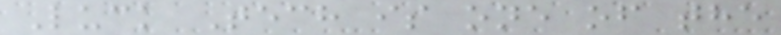Luck Tech is one of the
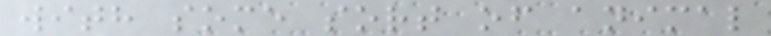with some sort of animal
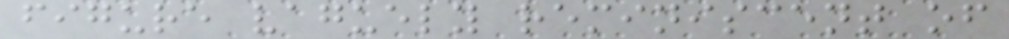figure vaguely reminiscent of
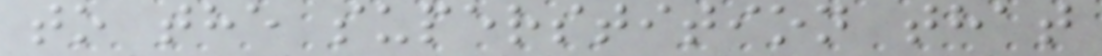to the superstition that
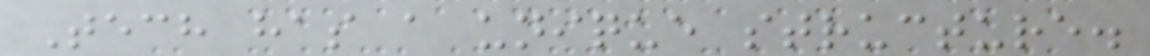Tech has a unique structure.
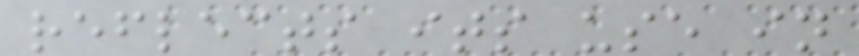reflects its use in
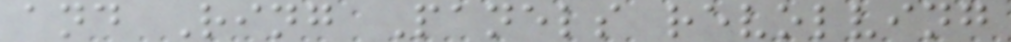and Ring Panels revolving
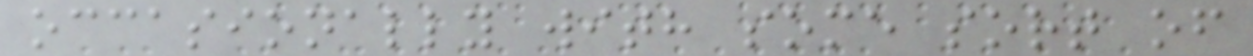occasionally with some sort of
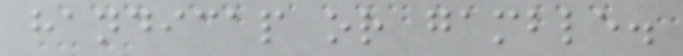handicap or gamble.
